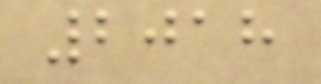2018
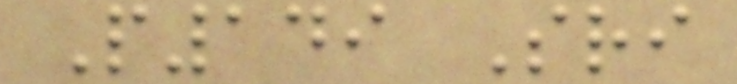P149 Sri
